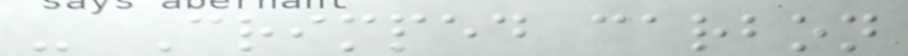- Crimped carbon
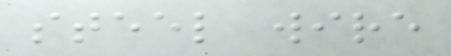steel wire
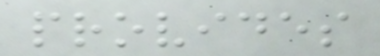provides
